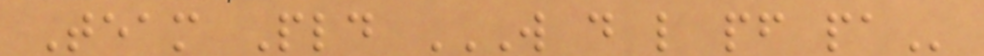Team Pld W D L PF PA
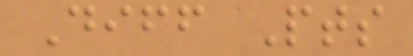Diff Pts
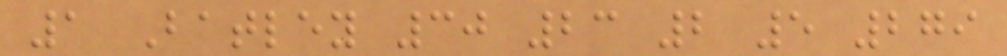1 Batley 30 23 2 5 279
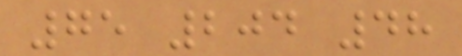75 204 48
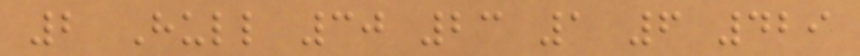2 Hull 30 23 1 6 429
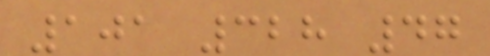101 328 47
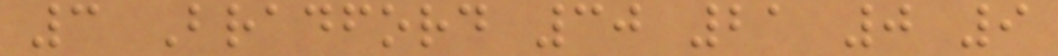3 Bradford 30 21 0 9
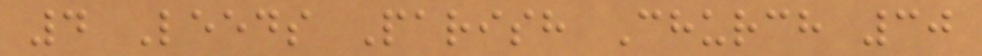4 Leeds Parish Church 30
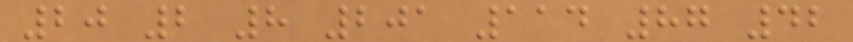20 2 8 201 114 87 42
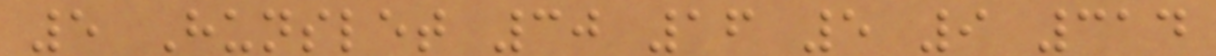5 Hunslet 30 16 5 9 314
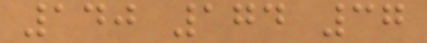140 174 37
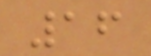16
